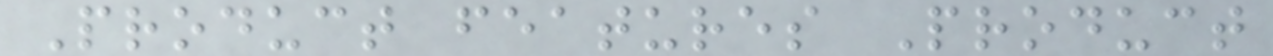Product features Product
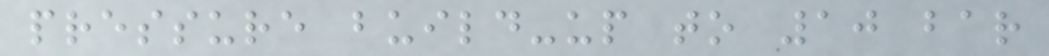pressure build-up to 10 bar
